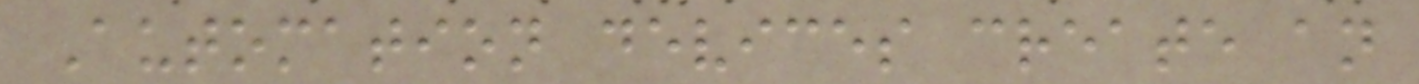Automation devices create an
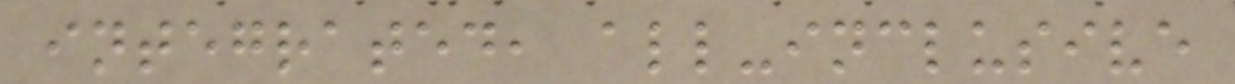integrated, all-inclusive
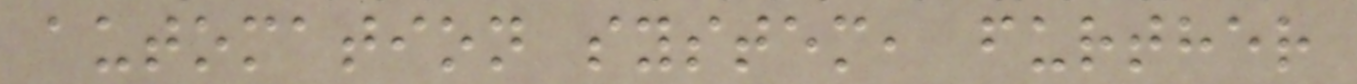automation system, further
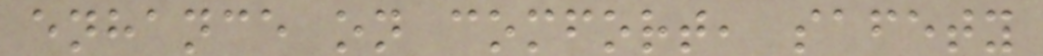enhance on comfort, safety
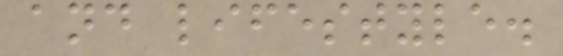and lifestyle.
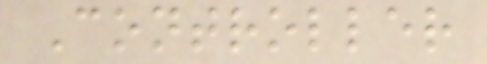Controller
